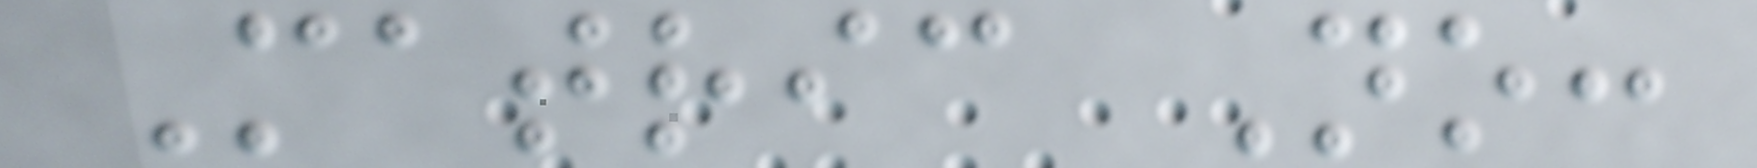Matric No:
